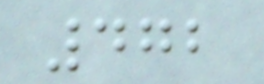472
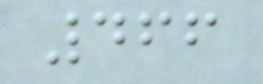466
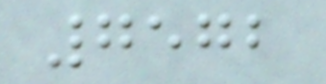7572
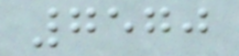7570
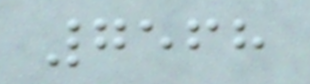7568
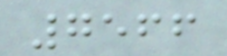7566
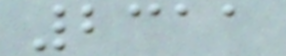2311
